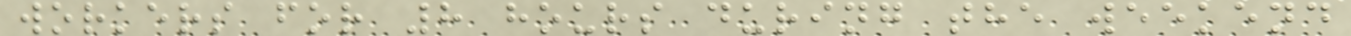workers for 8 hours during the weekend
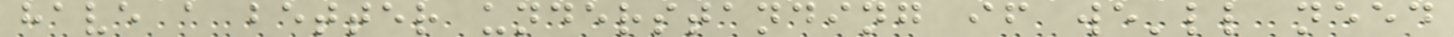have a better understanding if we'll need
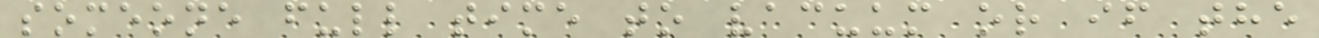someone full time to vacuum or if the
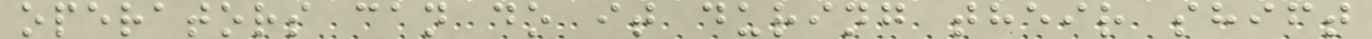operators can do it during their shift
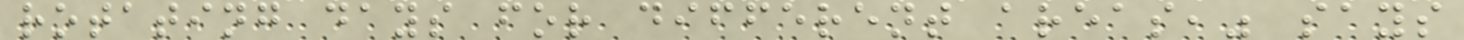rotating days for different areas," says
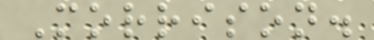Morrison.
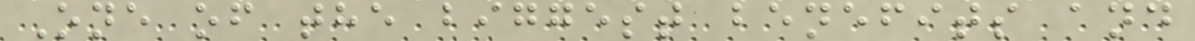One of the biggest benefits and
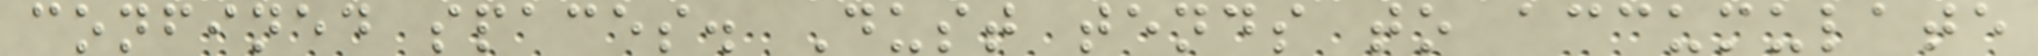confined spaces. Dust tends to accumulate
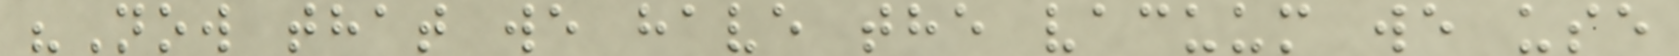"Now that we have the vacuum we use
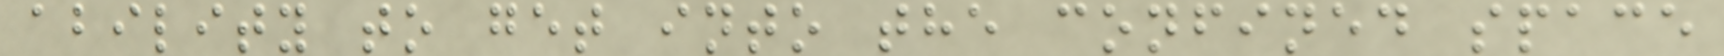ability to get into the confined space
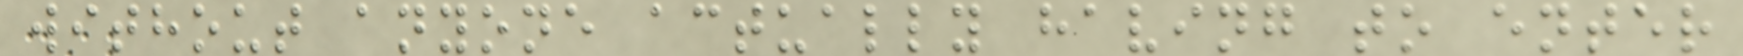without anyone actually having to enter
